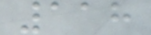118
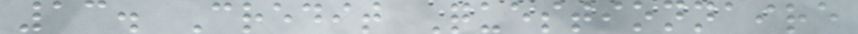13. Credit Questionnaire
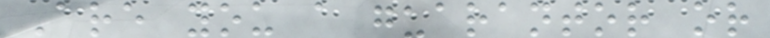Are you a guarantor or
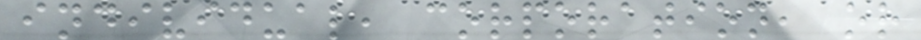individual, corporation, or
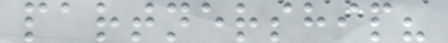partnership?
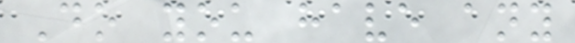Do you have any
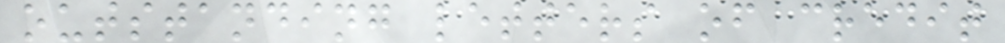outstanding letters of credit
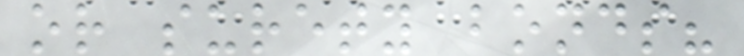or surety bonds?
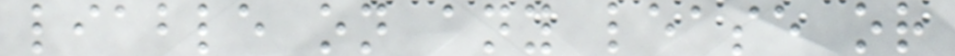liable on any lease or
